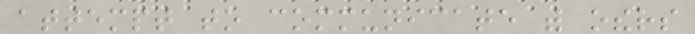attempt to communicate with others
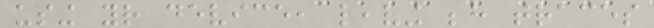using your device, leaving behind traces
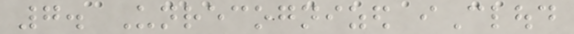7. Unrecognized iCloud
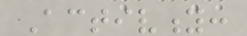Activity:
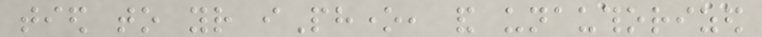tied to your iPhone, and unauthorized
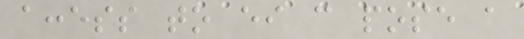access to either can pose a
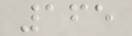165
